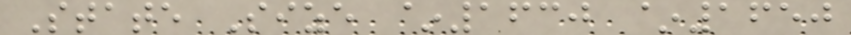State Size ~1630 ~1650
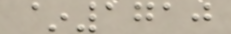~1710
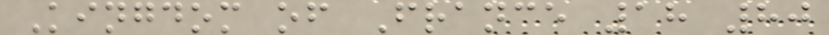Kingdom of France 18 80
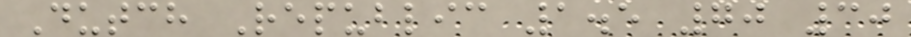Dutch Republic 1.5 70 30
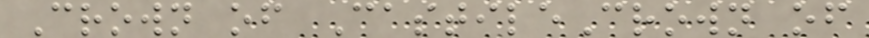Crown of CastileCrown of
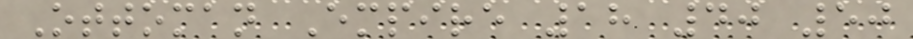Ottoman Empire 18 40 50
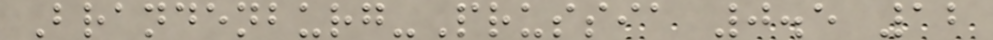Brandenburg-Prussia 0.5 12
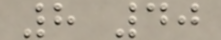8 40
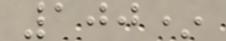100*
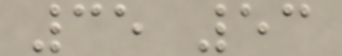35 53
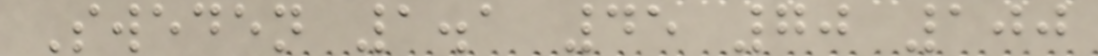Sweden 1.1 45 70 100
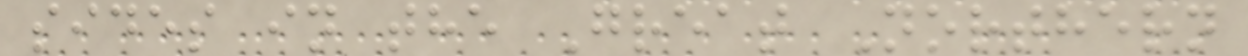sides in the Great Northern
